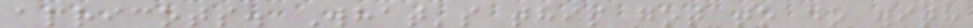apricots. What's this got to do with
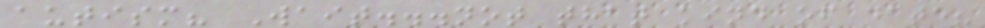autism? Wait...not that kind of date?
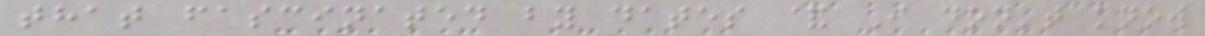that fascinated by dates & I don't know
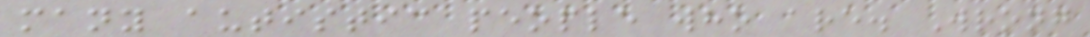many autistic people who are. Wrong
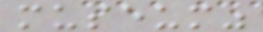museum"
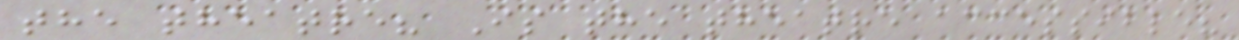the theatre? Is the theatre accessible?
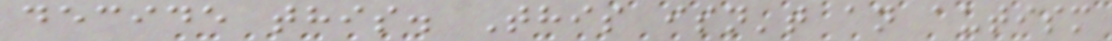decide this. This isn't an autism
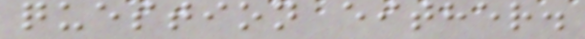question either.
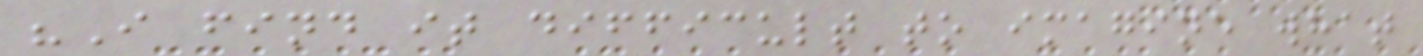"I find it difficult to imagine what
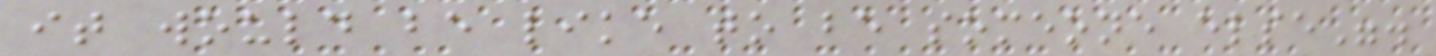it would be like to be someone else".
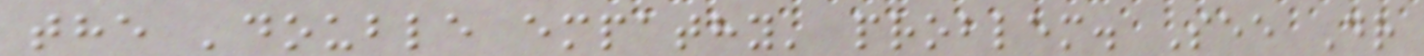the 'double empathy' problem. See Dr
